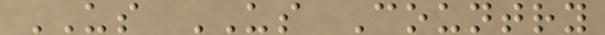US US Country
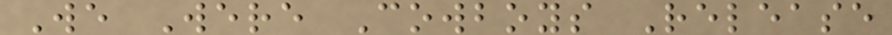We Were Cowboys Release
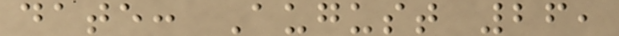date: August 26,
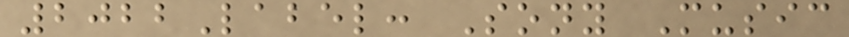2022Label: Sony Music
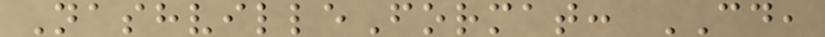NashvilleFormat: CD,
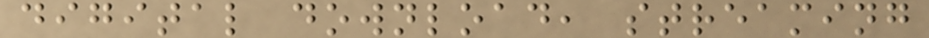digital download, streaming
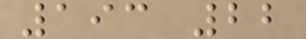193 22
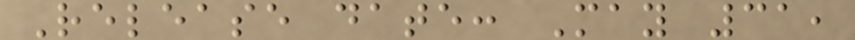Release date: May 31,
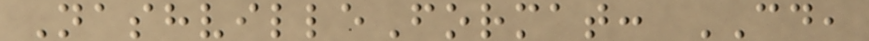NashvilleFormat: CD,
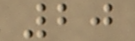20
